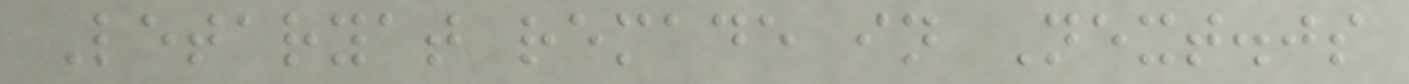Letaryat remade in Next.js
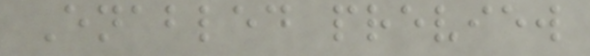Enabled preview
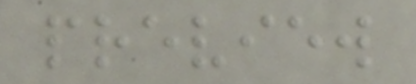preview
